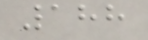188
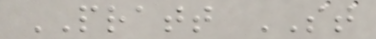PRATT ST
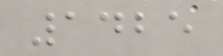1425
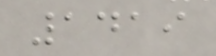1419
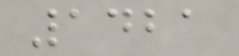1421
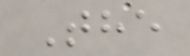The
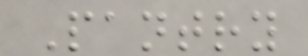Pantry
